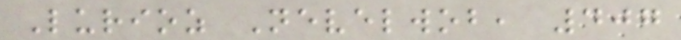Lurioz Nevelwob, 407
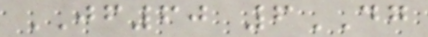JF60 6DG
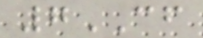7CF
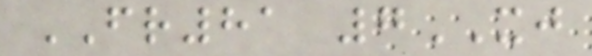FR81 7XJ
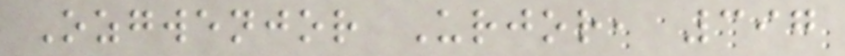Ozgwenjor Urjor, 397
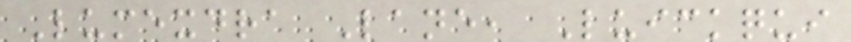Lumexdra Lane, Luickqui
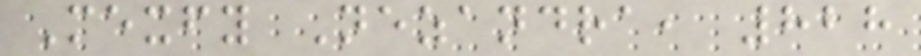Mexfy Nezandra, 828
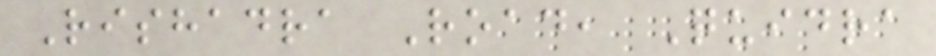Rishadra Road, Quidra
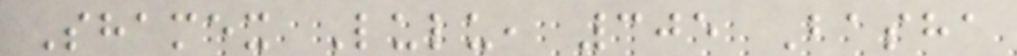Shamex Lulu, 305 Basha
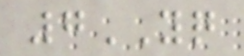7YQ
